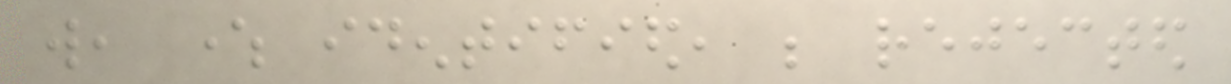will, where identified, be rejected
